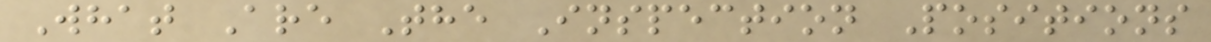What Are The Inspection Positions
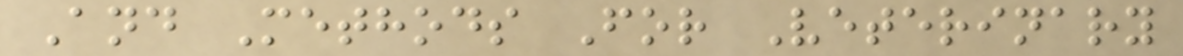And Methods For Veterinary
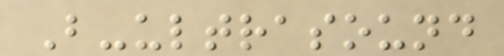B-ultrasound
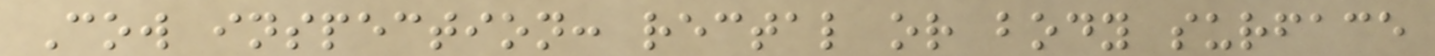Cow inspection: rectal or body surface
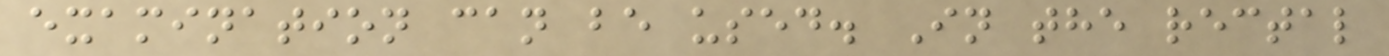examination can be used. In the rectal
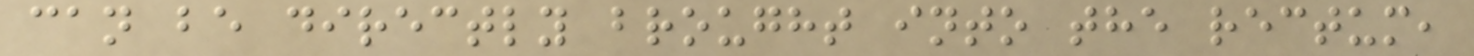can be directly brought into the rectum,
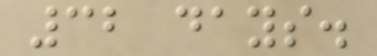32 days.
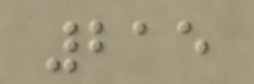215
